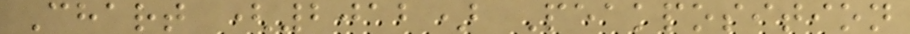Chart (2012) Peakposition
